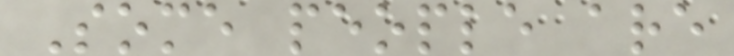Some people are
